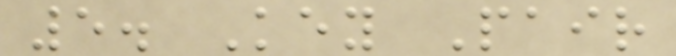5. Key Pair
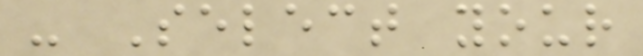- Select your
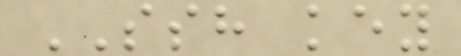SSH key
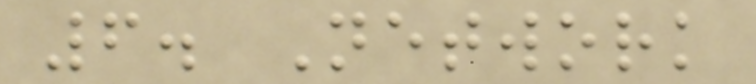6. Network
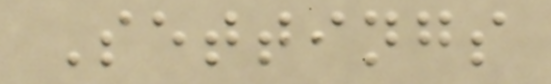Settings
